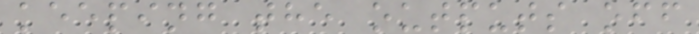keeping the outputs off
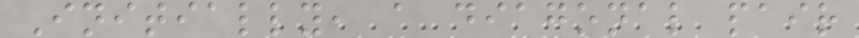Initially, a diagonal pair
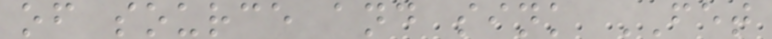of source and sink FET
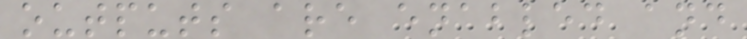outputs are enabled and
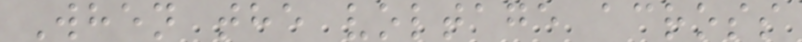When the voltage across
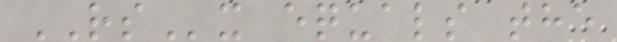RSx equals the
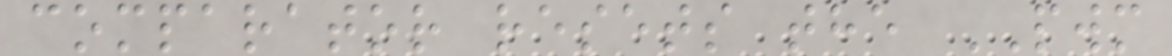comparator resets the PWM
